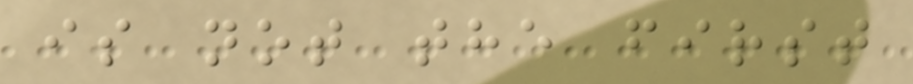is not the first
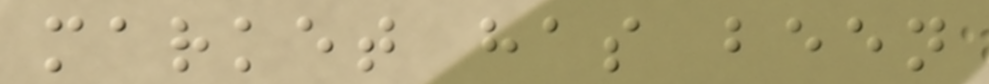market has been
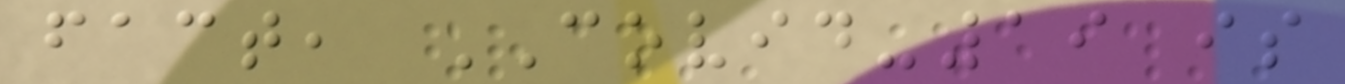fact, COVID-19 is
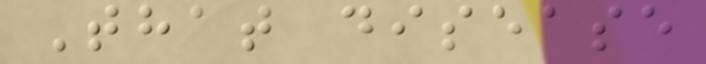That disease
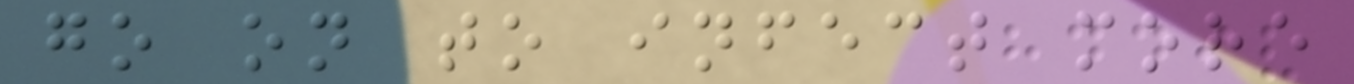go on to infect more
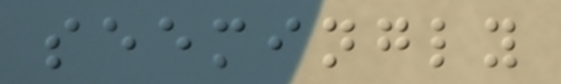seemingly
